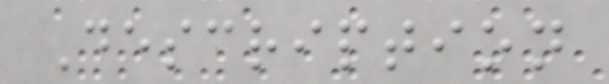Description
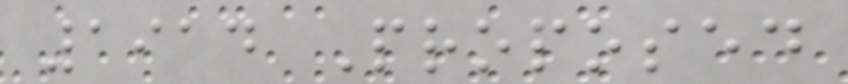1914 Proposed
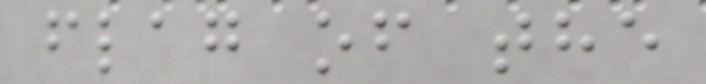flag of the
